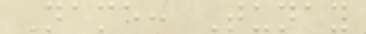Name: Tunay
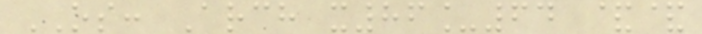OS: Arch x86_64 &&
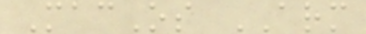MacOs ARM
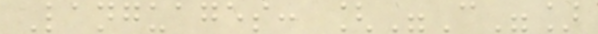Languages: ["C"]
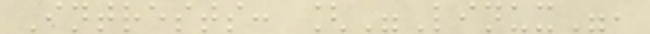Intrests: ["Linux",
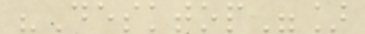"Desktop"]
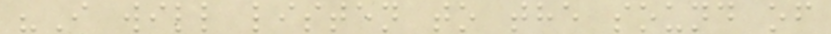"I will listen to the sound of
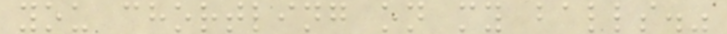you chortling on my balls."
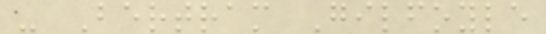- Bertram Gilfoyle
